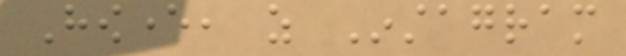However, as Instagram
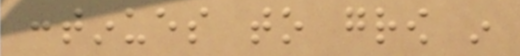continues to grow in
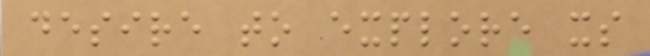desire to explore its
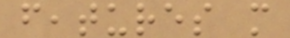features more
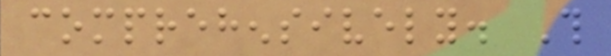comprehensively. This
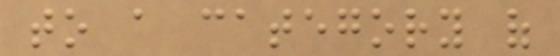to a category of
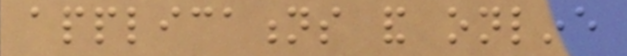applications and online
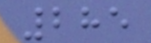285
